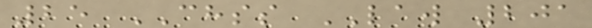25 CHSS LAW 201
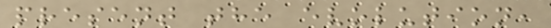present the evolution,
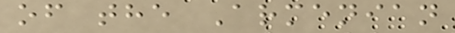of the Armenian
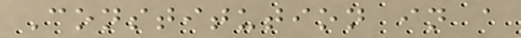Constitution in a
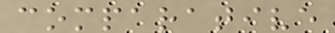comparative
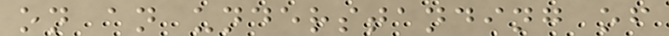on an understanding of
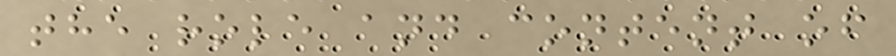the role and content of
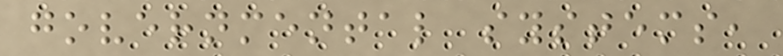governmental systems,
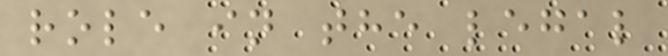role in the legal
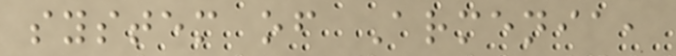system of Armenia,
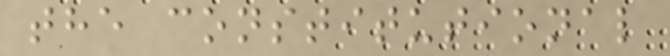the constitutional
